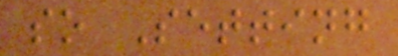so Setting
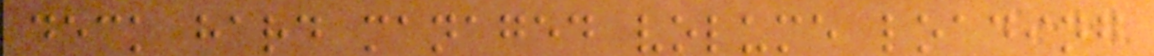deck hard managed volume loading
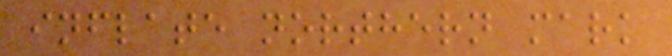inflate northern mark
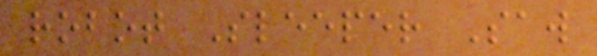robot Sleeper Saw
